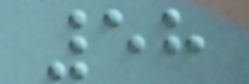58
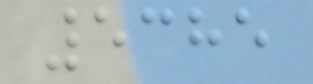5385
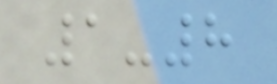1-8
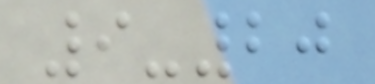9-20
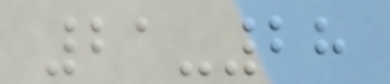21-28
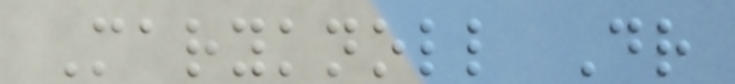Maryknoll Dr
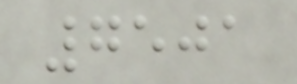7501
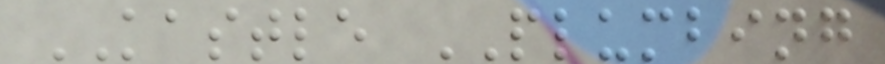KASTLE PLUMBING
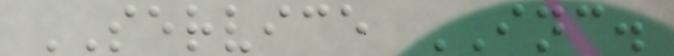SERVICE INC.
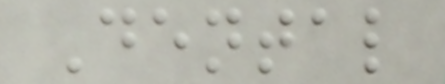Dental
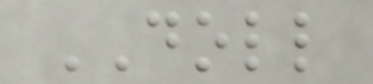DOLL
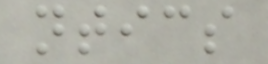ntics
